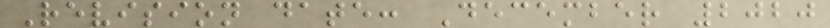Revision date: December 2020
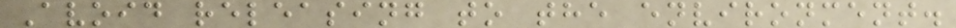Avoid releasing to the environment.
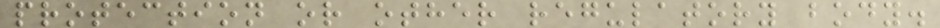protection or other regulatory body.
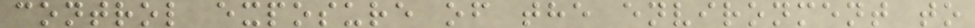control exposure of the environment to
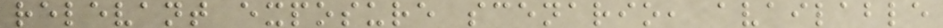relevant exposure scenario, available
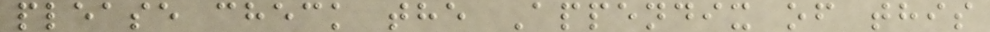please check the Appendix of this
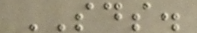SDS.
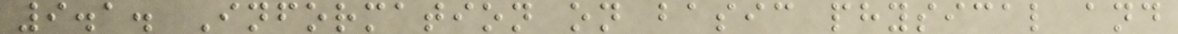9.1. Information on basic physical and
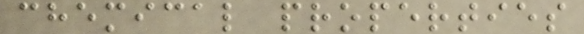chemical properties
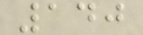140
